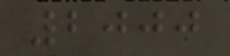2000
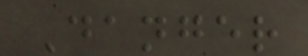Danger
